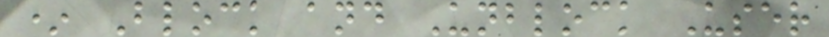* Block and Unblock User
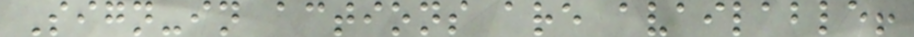Sign-in actions are available!
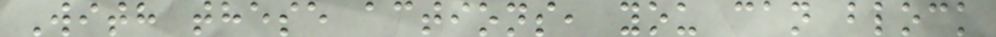With these actions, you can block
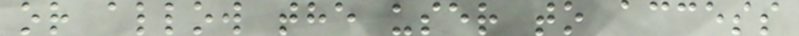or allow the user to access
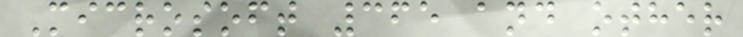Microsoft 365 and other
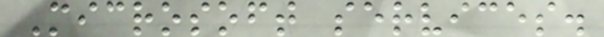Microsoft services.
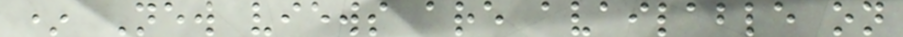* New views are available on
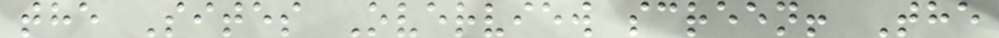the Sites Overview screen! The
